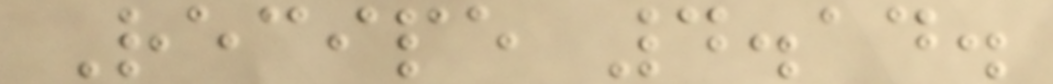Recipe 4.14.
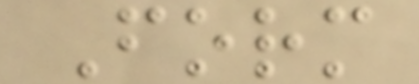Form
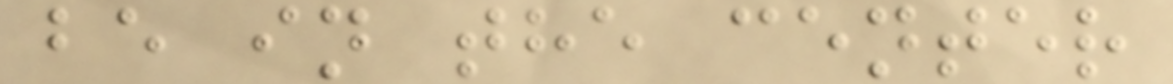be in the center
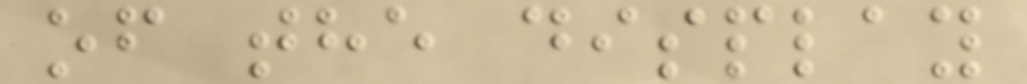of the display
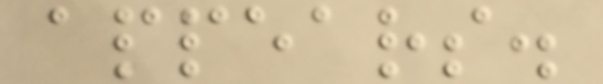appears.
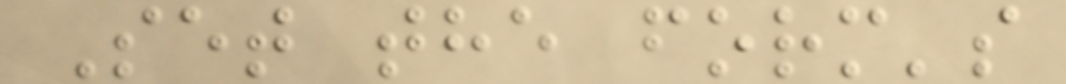Set the form's
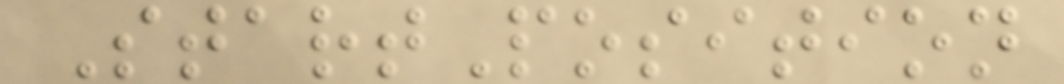StartPosition
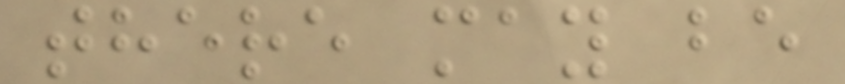there may be
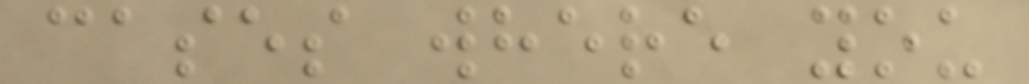cases where you
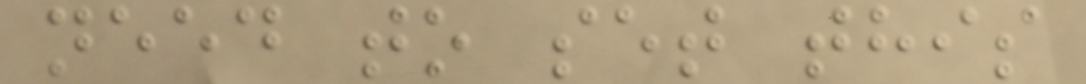need to set this
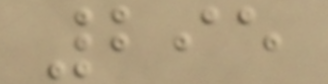295
